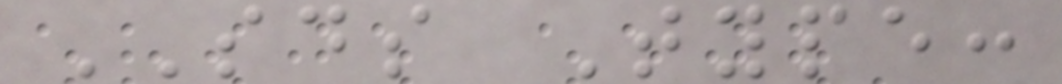SDS Type:
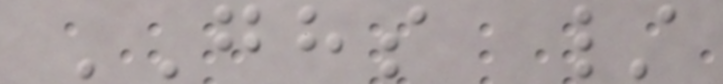GHS /
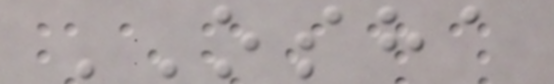OSHA
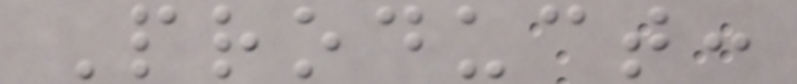Product:
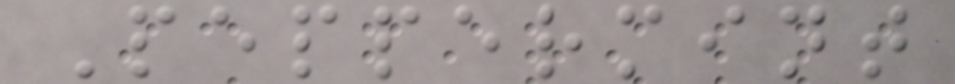Peppermint
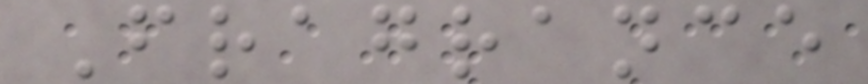Fragrance
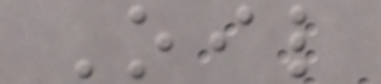Oil
